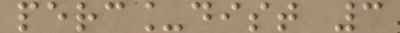perc_dist 3
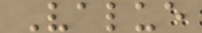Value
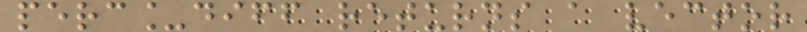perc_diff returns a vector
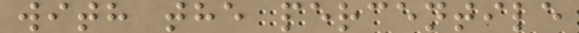with the percentile
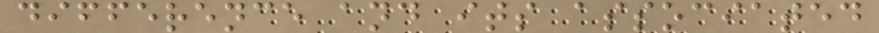difference and its associated
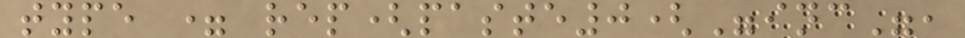type = rep(paste0("inc",
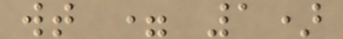wt = 1)
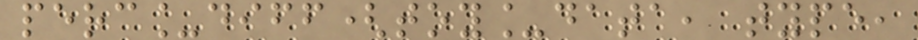perc_diff(toy_data, type,
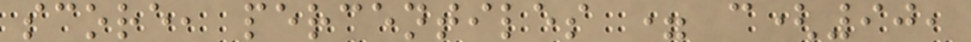score, percentiles = c(90,
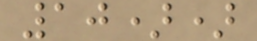10))
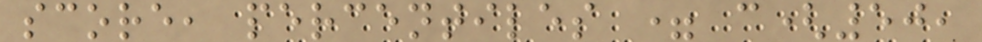score, percentiles = c(50,
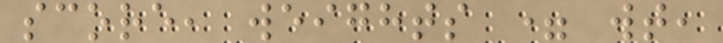score, weights = wt,
